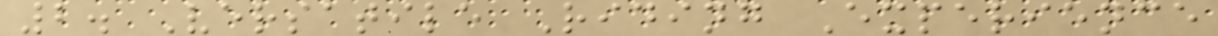2. Versatile Riding Experience
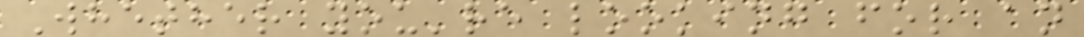Whether you're looking for an
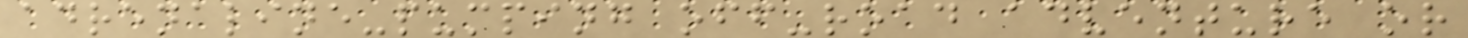adrenaline-pumping off-road adventure or
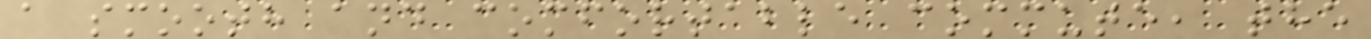a smooth and comfortable commute, the
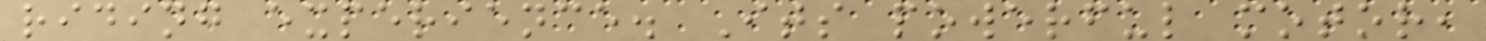riding experience. Its powerful motor,
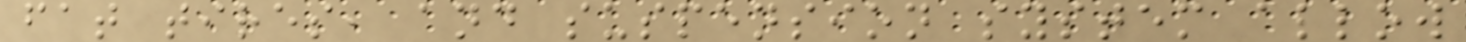fat tires, and suspension system allow
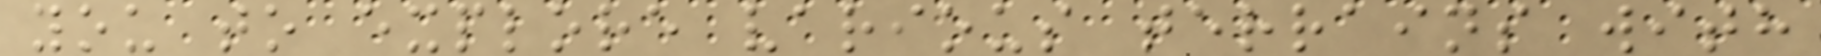you to explore various terrains with
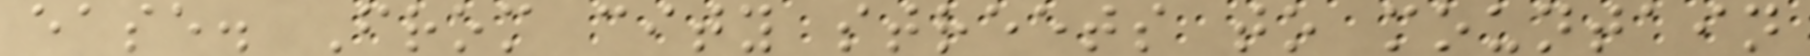ease. From city streets to mountain
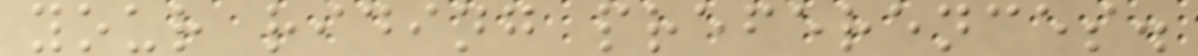your riding preferences.
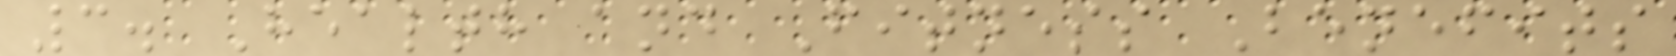3. Health and Fitness Benefits
